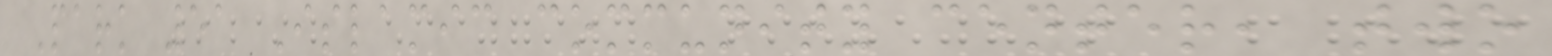Park 51 Islamic community center, two
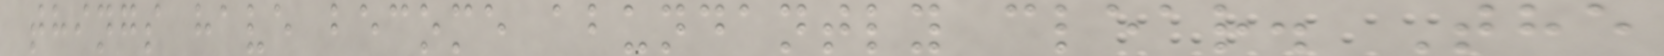things have become abundantly clear. The
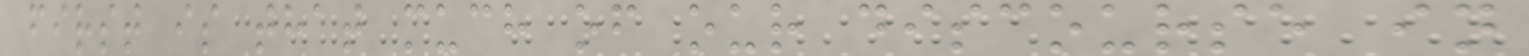first is that much of our discourse in
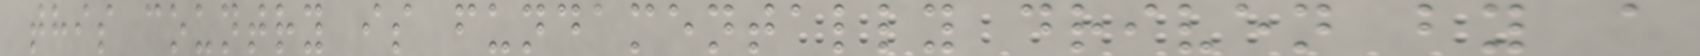this country is fundamentally driven by a
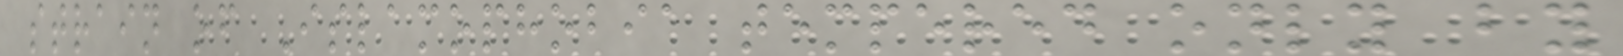strain of Islamophobia tempered only by
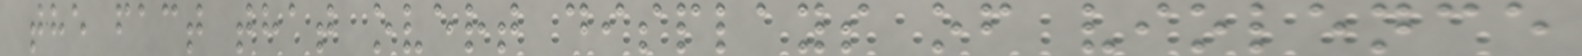the fact that overt displays of violence
